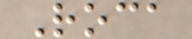Roca
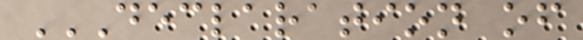DECLARATION OF
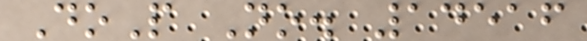DoP No. 14516
